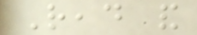Read and
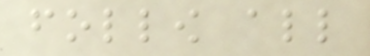follow all
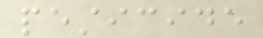pesticide
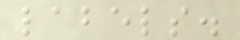labels.
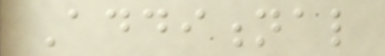Additional
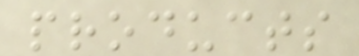products
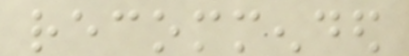recommended
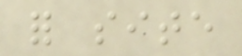for site
